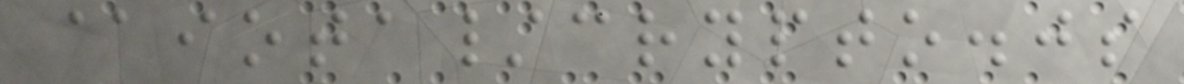@iota/crypto.js
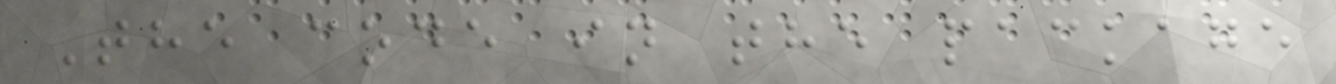The code in the package
